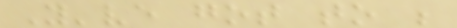You've got to be
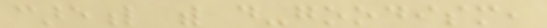careful with do-goodism,
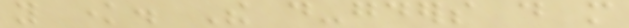you know. The do-gooders do more
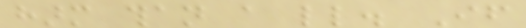harm than a little. If
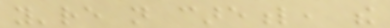you're not careful, the
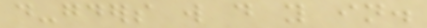do-gooders will do you in.
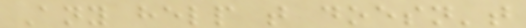Any help that doesn't
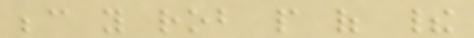because you rob people of their
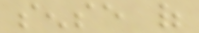sense of
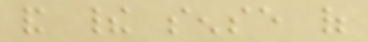and their sense of
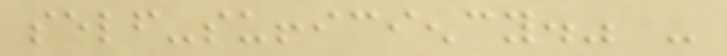self-sufficiency." -
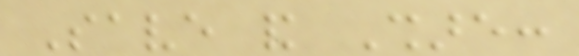Save and Share:
